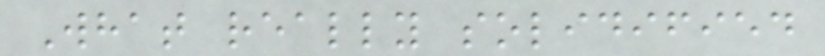What really solidified
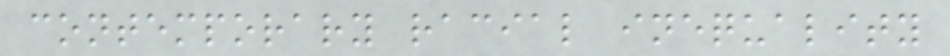contemporary racial inequality
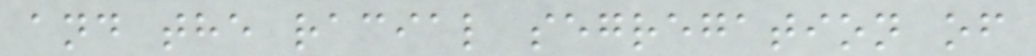and the racial segregation of
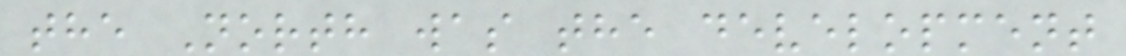the North was the development
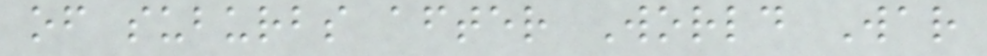of suburbs after World War
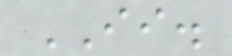II.
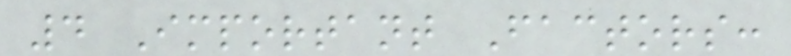4 Important Factors:
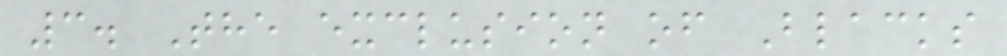3. The exclusion of Blacks
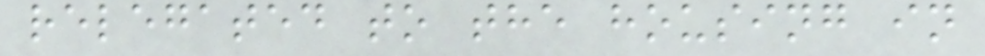relegated to the housing in
